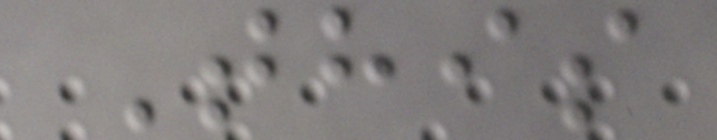This
